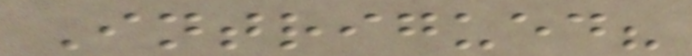Intrigued?
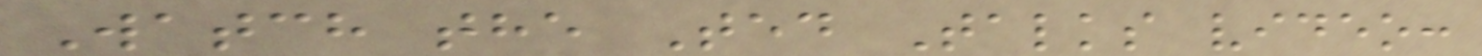Watch the Ted Talks video:
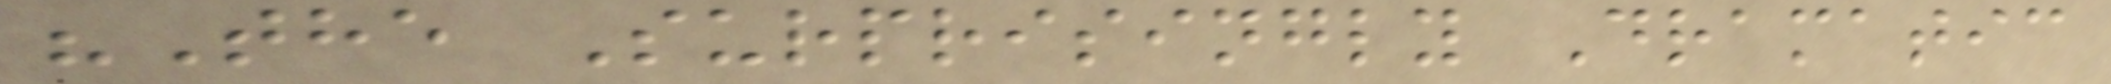"The Surprisingly Dramatic
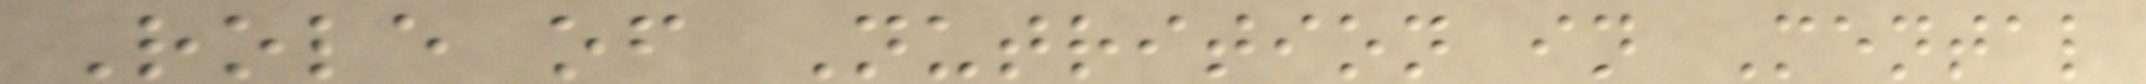Role of Nutrition in Mental
